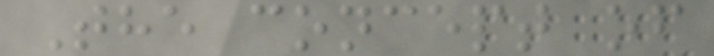The concept of
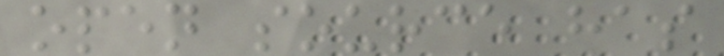open source has
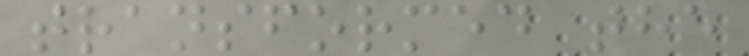transformed the
